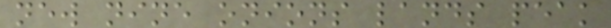new nine onions lands peak
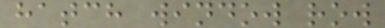hatch window row
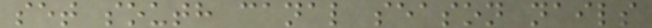set south canal season nails
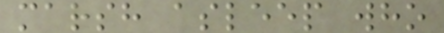marsh asleep who
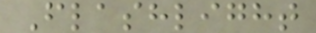Flashlight
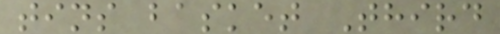tins basket Third
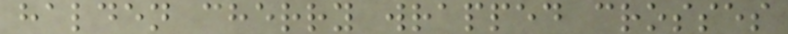halden cherry wrapped crosses
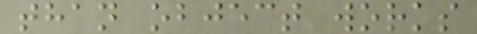than object works
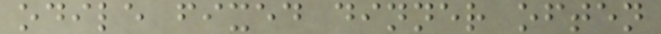odile fixed dinner often
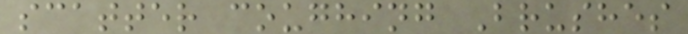scatter coughing Brushes
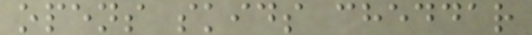opens skids cheddar
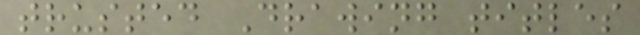trusted Drawing titles
